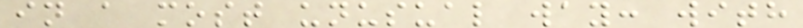in a most unusual way: with
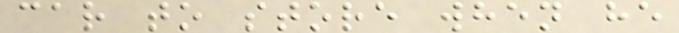car to store when he
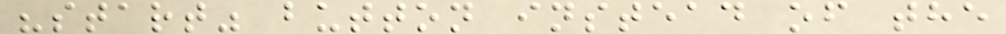"start" button instead of the
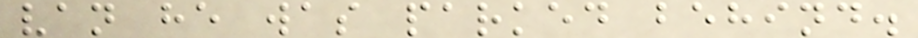van he was parked behind.
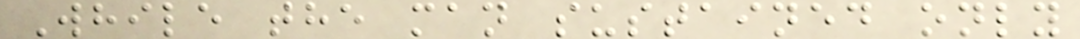While the man sustained only
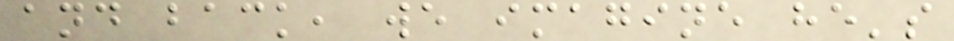and back, we imagine he's
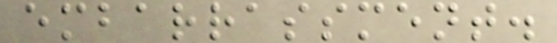embarrassment.
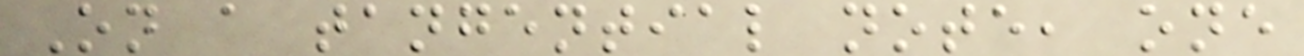On a tangential note, one
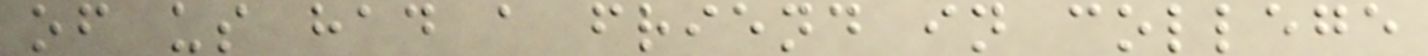of us had a friend in college
